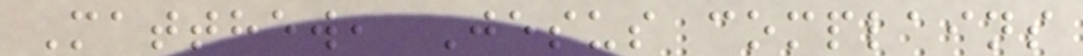Matthew, Jesus complains
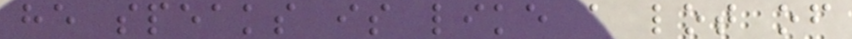he speaks is like a lot of
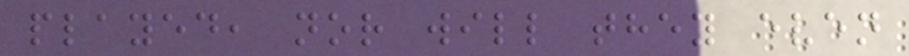played, nor will they even
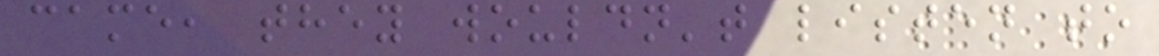came, they wouldn't listen to
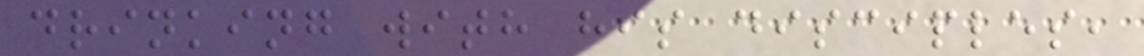drinking with his disciples,
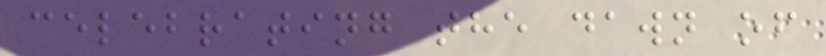celebrating the dawn of
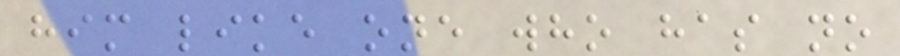him like one who has no
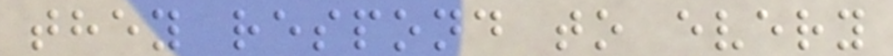they respond to every
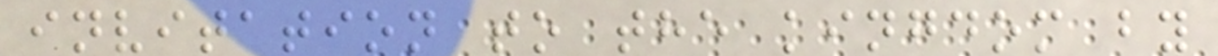invitation to the kingdom by
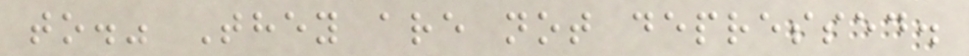to." They are not depressed.
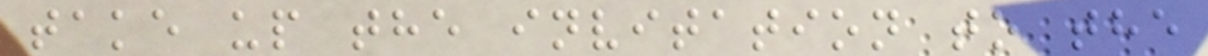take up the invitation to the
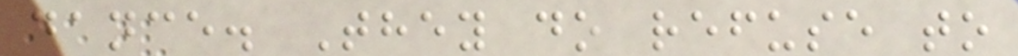dance. They do refuse to
